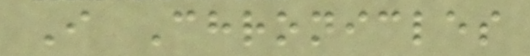I Chronicles
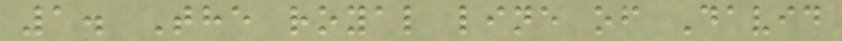1. The royal line of David
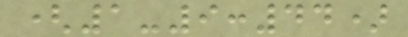(1-9:44)
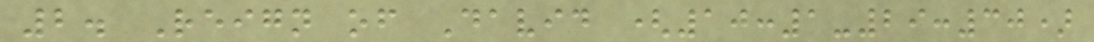2. Reign of David (10:1-29:30)
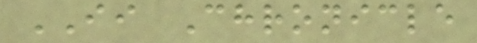II Chronicle
